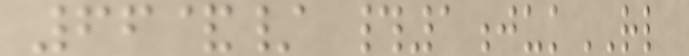66&/ #1jukRL
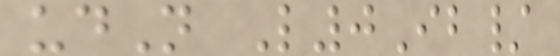udN L0Ib/
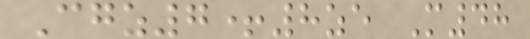Cgz7+8ze M48
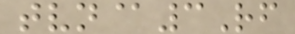tvn@3Rf
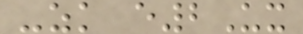-zk e2Ux
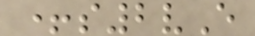+s2vE
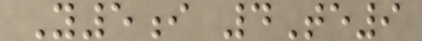Y5i 4Te9
